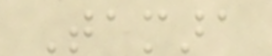Tamara
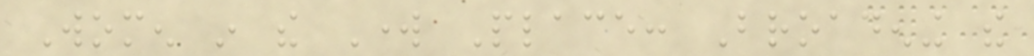Women in the Work Place: Broadening the
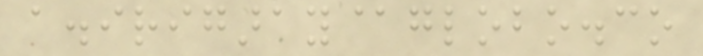a.irigaray@globo.co
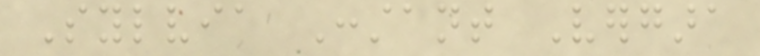Sylvia Constant Vergara
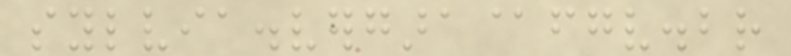sylvia.vergara@fgv.br
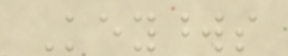Keywords
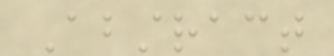Abstract
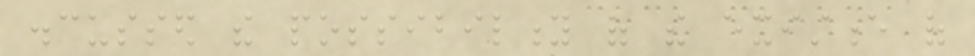discussed the possibility of the existence of
